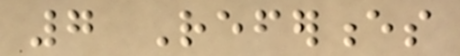7 References
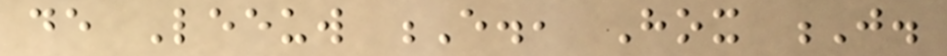de Leeuw E., Hox J.
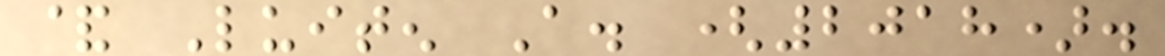& Luiten A. (2018).
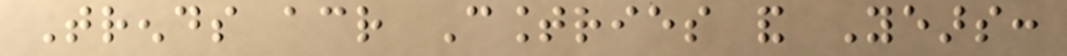Trends across Countries and Years:
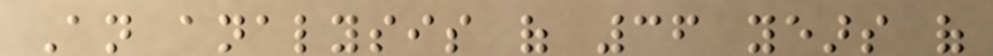An analysis of 36 years of
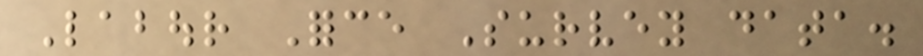Labour Force Survey data.
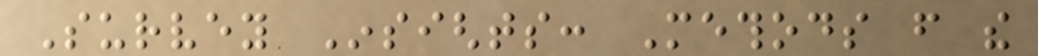Survey Insights: Methods from the
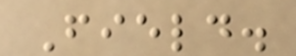Field.
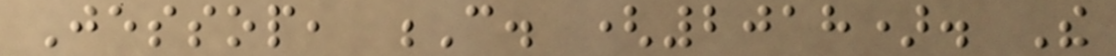Jessop, C. (2018). The
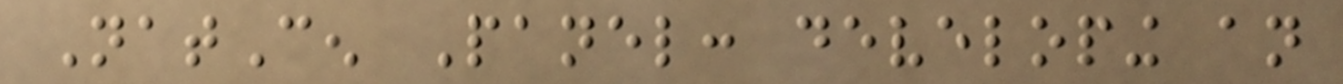NatCen Panel: developing an
